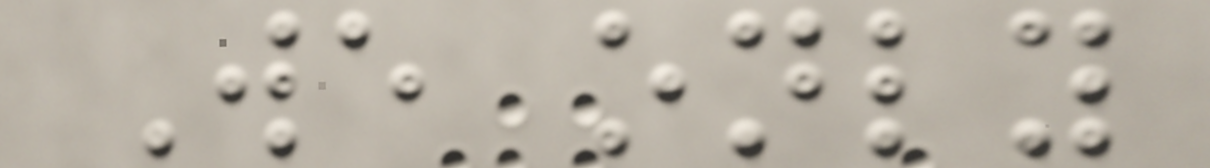We only
